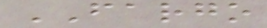FARGO
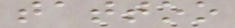tattoo
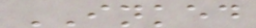INKED
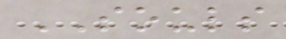SOULS
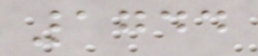1744
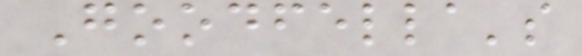Goodfella's
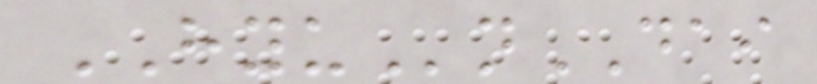HYUnDAI
